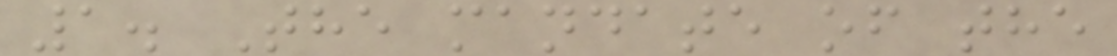1. The mandate of the
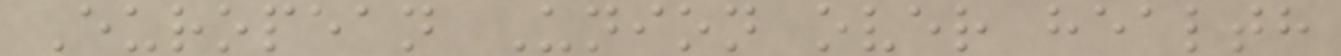European Union over health
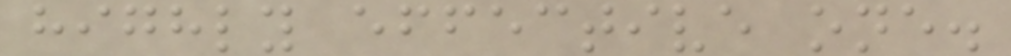highly effective one.
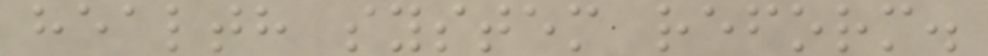health system reform.
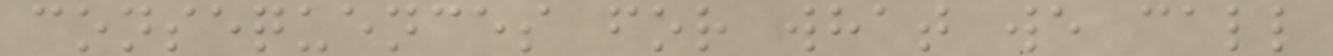consequences for what we call
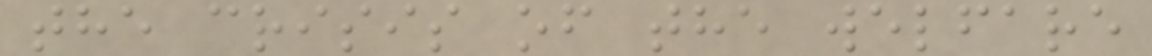the crisis of the welfare
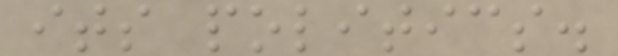its politics.
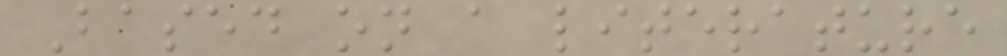Based on a literature
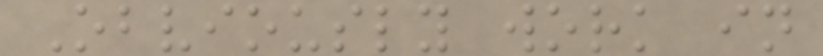Obviously work in
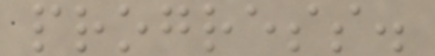progress.
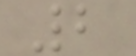2
